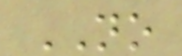NO
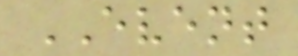EVENT
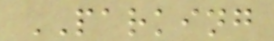PARKING
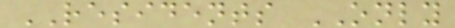RESIDENTS ONLY
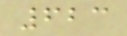623
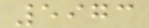5973
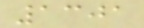1301
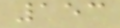153
